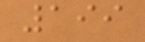199
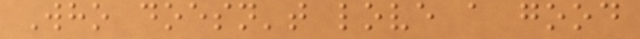Who doesn't love a good
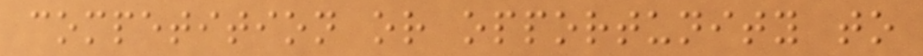competition or opportunity to
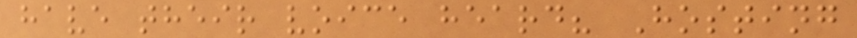have their voice heard? Hosting
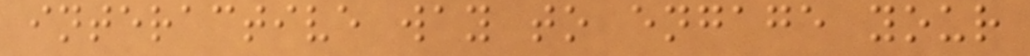interactive way to engage your
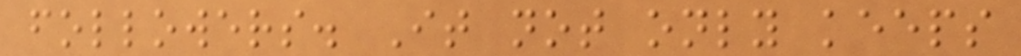followers. It not only keeps
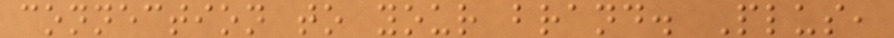connection to your brand. Plus,
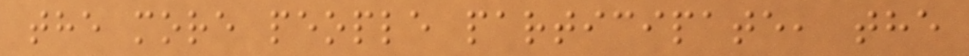the more people participate, the
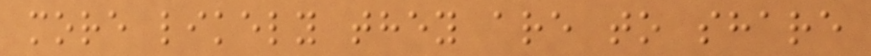more likely they are to share
